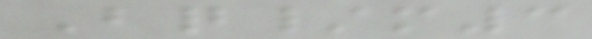Bq/m3
